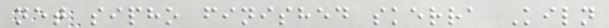net sipho finished skerra Kiln
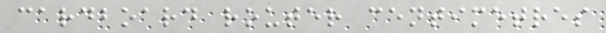cardboard router centimetres
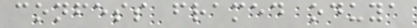confess framed oduya
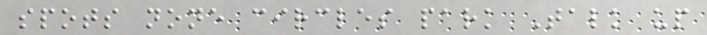spots none circles park Talk up
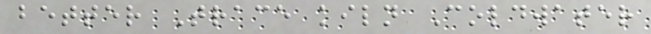better Trace kiln Coldwater
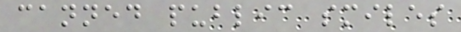canned public smiles
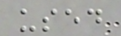used
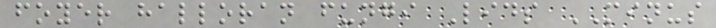foyer halloran fungi Lids MINUS
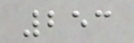253
